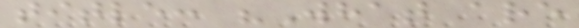title: "What are
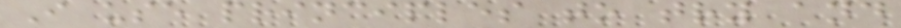I use principles to try and
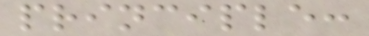principle:
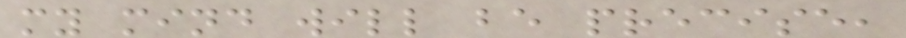my mind will be precise,
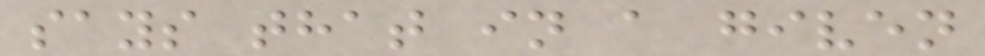says that in a given
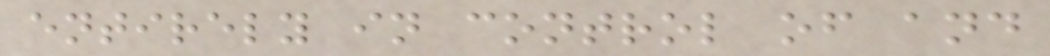entirely in control of and
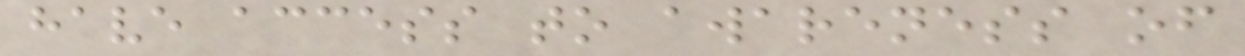have access to awareness of
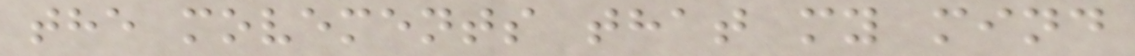the movements that my mind
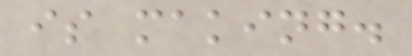is making.
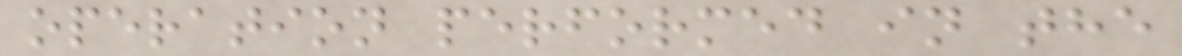operation performed in the
